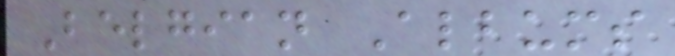Belgian Albums
